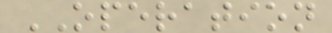OPERATION
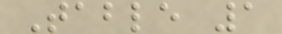Table 1
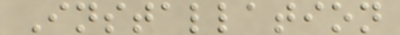Installation
